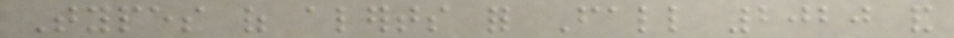Types of alerts for Fall 2020 and
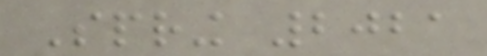Spring 2021
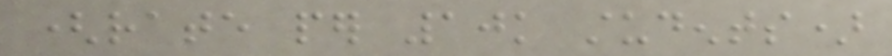(rate per 10k students)
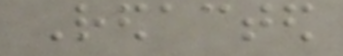Redacted
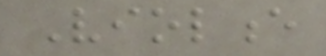Violence
